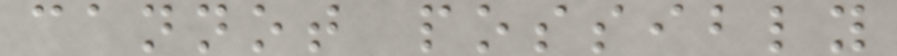cannot possibly
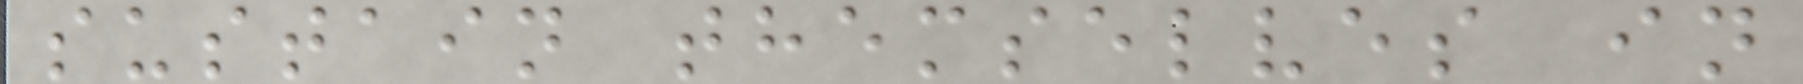sustain themselves in
